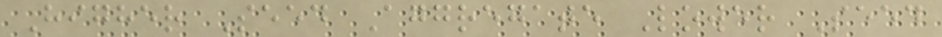Higher Seed Aggregate Lower Seed
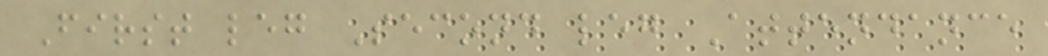First leg Second leg Attendance
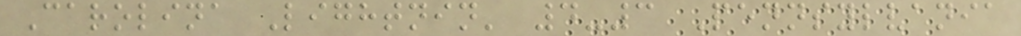Carolina Lightnin' 4-3 Pennsylvania
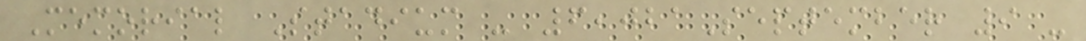Memorial Stadium - 6,021September 9 -
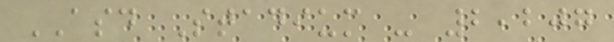ASD Stadium - 2,207
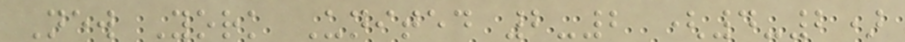New York United 2-2 (4-2)
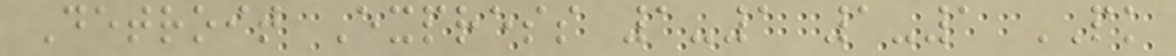Detroit Express 1-1 1-1 PK
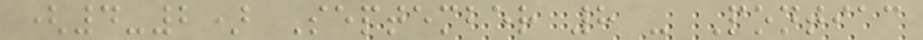(4-2) September 8 - Pontiac
